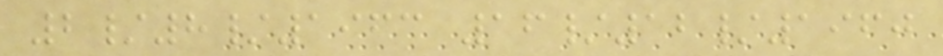2/8/1963 16/12/1960
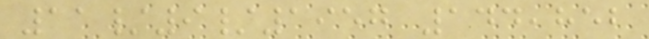11/9/1957 144,852
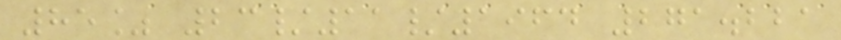85% 23/11/1964 271.221
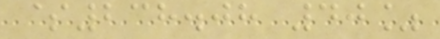$238.08 40%
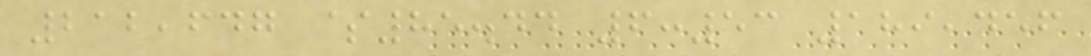212,647 $85.44 6:53 189,456
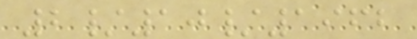2/10/1962
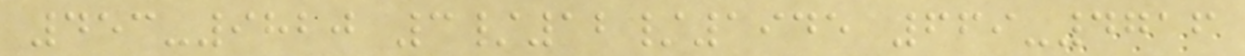453-9820 3/12/1945 669-4716
